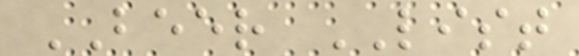BEER LIST
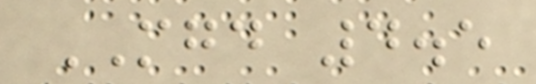MGD 4.5
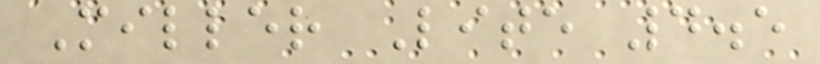Miller Lite 4.5
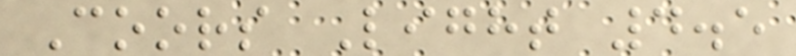Coors Light 4.5
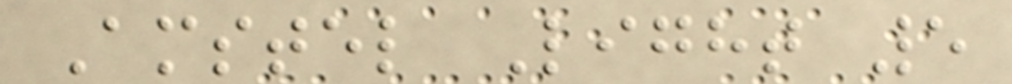Amstel Light 5
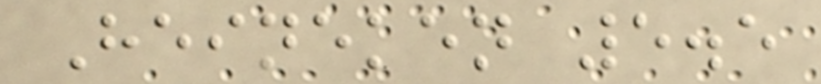Heineken 5.5
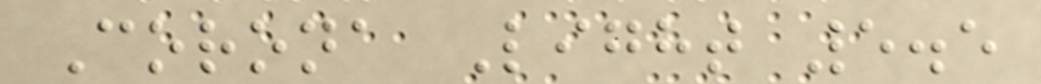Corona Light 5.5
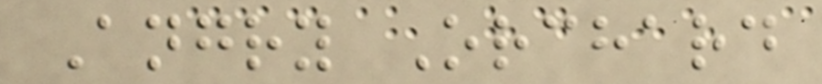Angry Orchard
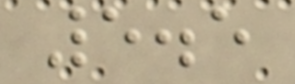5.5
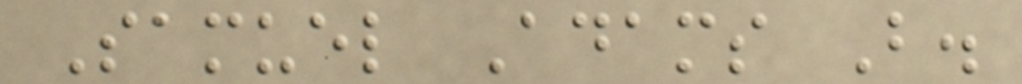Samuel Adams B.
